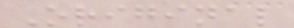Original
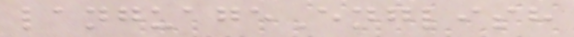languageEnglish
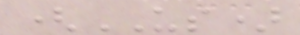(US)
